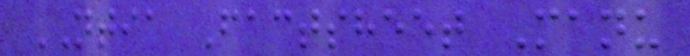NTIA Factsheet Manu
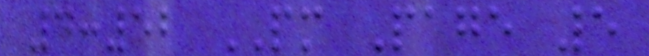4:52 PM Page 5
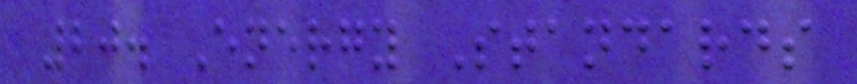20. Energy Standards
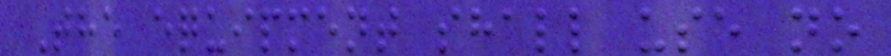The equipment shall use no
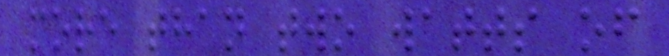more than two watts of
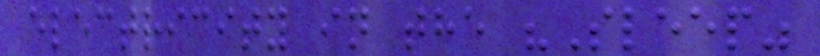electricity in the "Sleep"
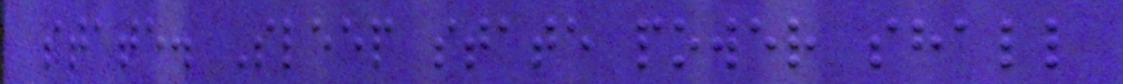state. Sleep state power shall
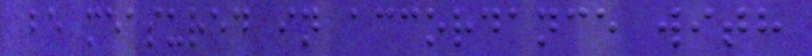be measured in accordance with
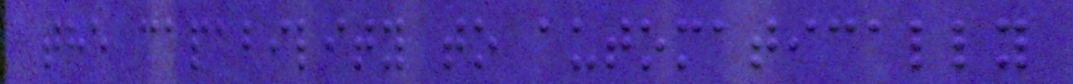the capability to automatically
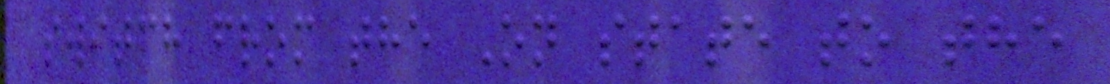switch from the On state to the
